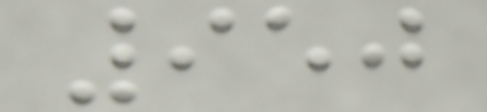950
